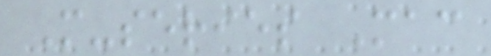M-series Mac
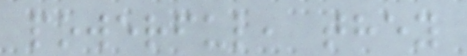powerful, they
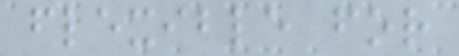flexible for
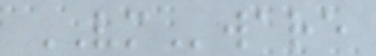VMware
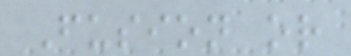Fusion or
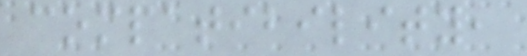compatibility,
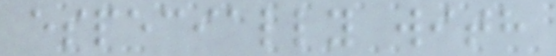especially with
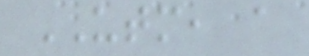UTM, a
